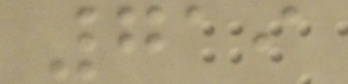719
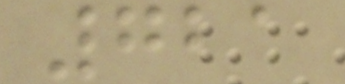721
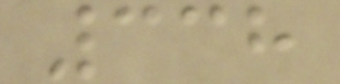338
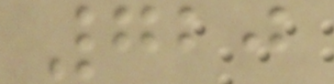720
